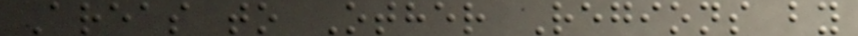Areas to Other Regions by
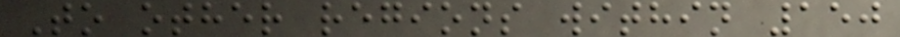To other regions within 150
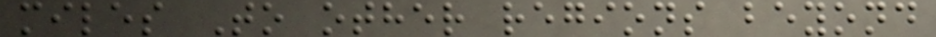miles To other regions beyond
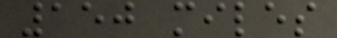150 miles
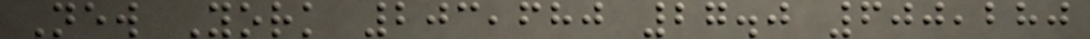New York 203,680 27.0 600,280
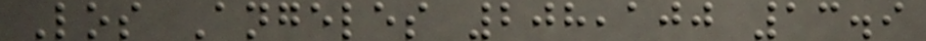Los Angeles 208,100 13.9
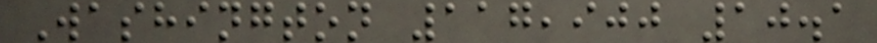Washington 117,900 10.1
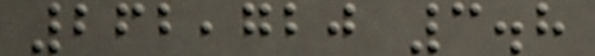262,720 3.8
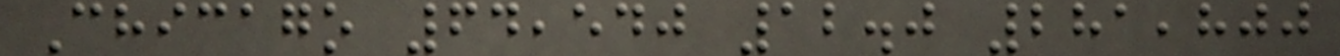Chicago 64,540 12.0 281,800
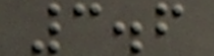3.6
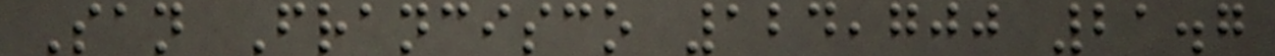San Francisco 124,700 21.7
